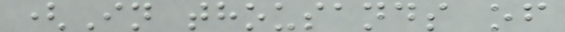(In thousands of
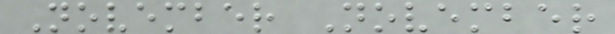November November
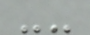--
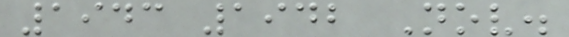1943 1942 Nov.
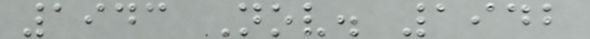1943 Nov. 1942
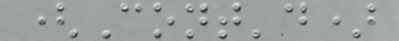(Cont'd)
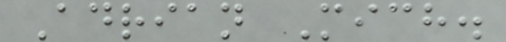Adrian Mich.
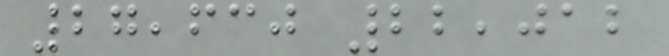27,630 22,012
